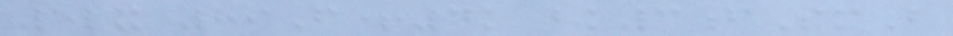5lx 89F+4k bk3fSmB
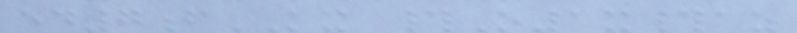ed7fKX #O1x#az
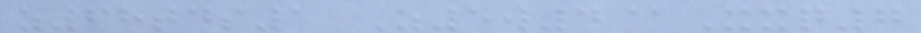z68tds1 Z5w4@Xxq7
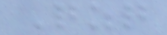Qzq
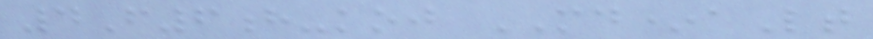4F6h-koj MD*aLt
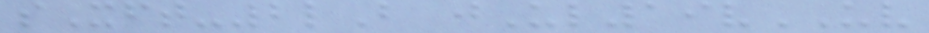sXft-2lB jUl19vUV
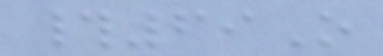#69O
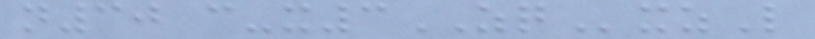n30 c-x3ZQxzL
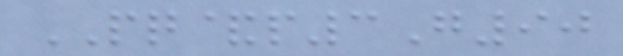PQ&p3G90
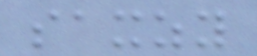saxzy
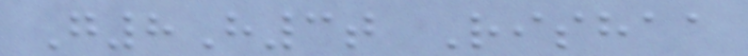G8H3t Rishaa
